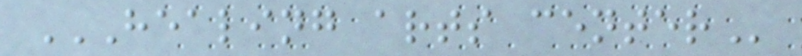HEALING ARTS CENTER
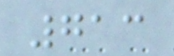713
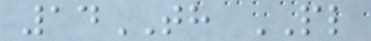14TH PL
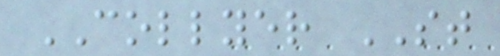COLLYER ST
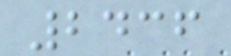2436
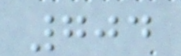704
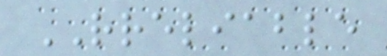RRELIABLE
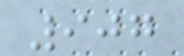907
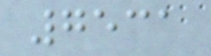7531
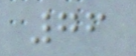76
